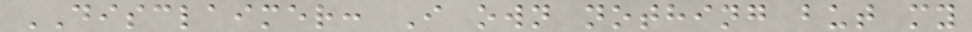DISCLAIMER: I own nothing but my
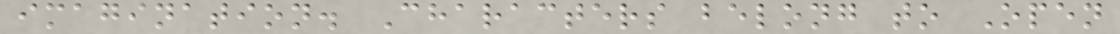imagination. Characters belong to Open
